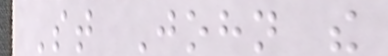St John the
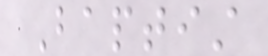Baptist
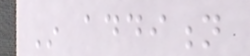In addition
